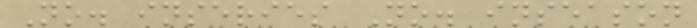No. inseries No. inseason
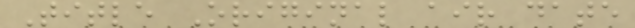Title Original air date
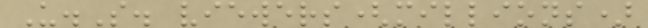U.S. viewers(millions)
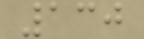130
